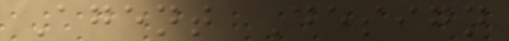Agent Design
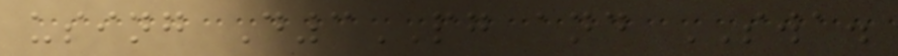using D3PG and SWA.
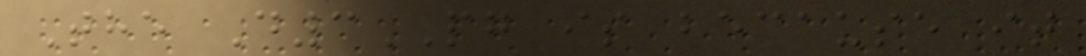The D3PG is because it
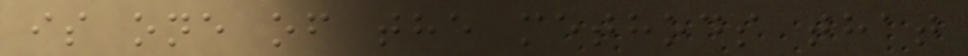is one of the methods that
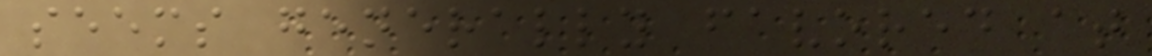seems generally favored at
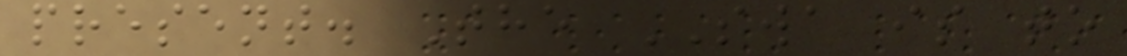present. The SWA is to
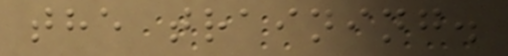the training.
